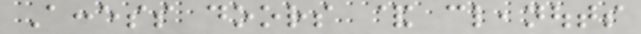Access doors & cleanouts
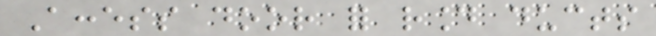Access door for round ducts
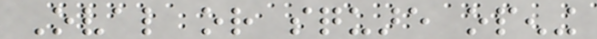Oval or square opening
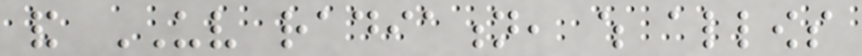and UV radiation, which allows
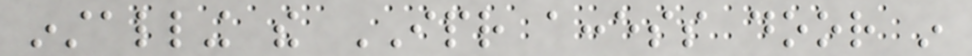installing the IPR access door in
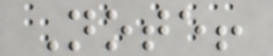Note!
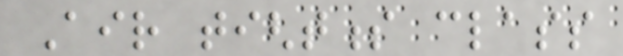Air tightness class
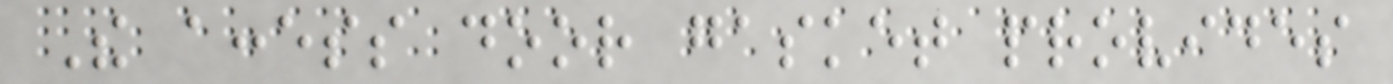The access door gasket provides
